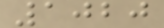1020
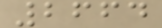2664
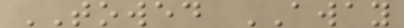TOWED AWAY
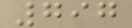797
